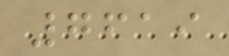7619
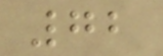72
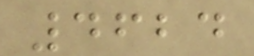4624
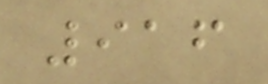916
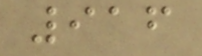916
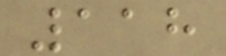118
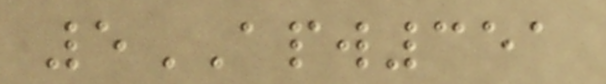5APW351
